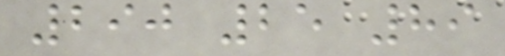290 25 89
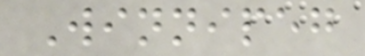Winnipeg
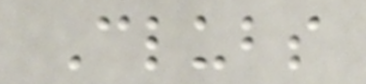Clubs
